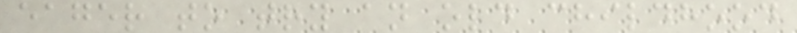eager to try an old childhood
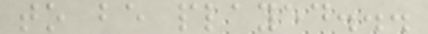to be played...
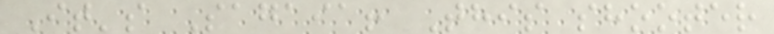It's Sagaia! This shooter
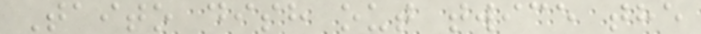Taito dish out twice the
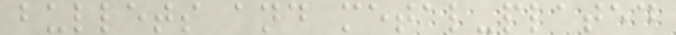bullets and metal-plated
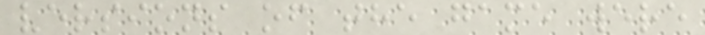versions of the game were
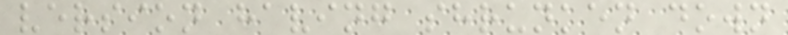version having shrunken down
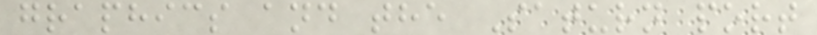graphics and the Saturn port
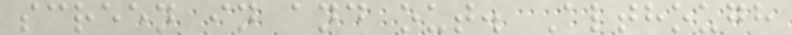screen in and out. Although
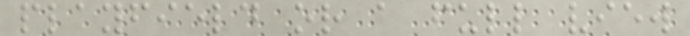playfield or a full view
